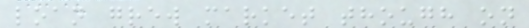loan grew market though on
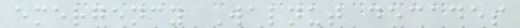emergency Walnut decades
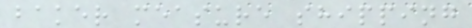baker measure shipping
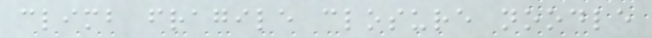climb fragile closure noodle
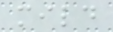mild
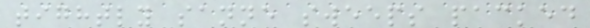tightly sanne sweeps packed
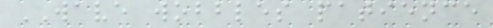WAVE wobbles patience
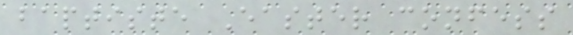baptiste Easter confess
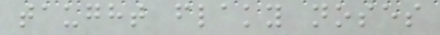taught flaky noses
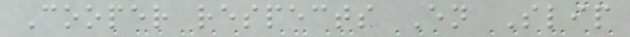Cooper respects En Slip
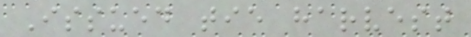Issued tie harvest
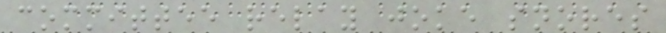committee relay joke snores
